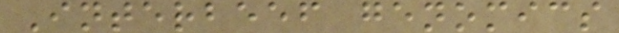Interbeef genomics
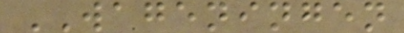WAGENINGEN
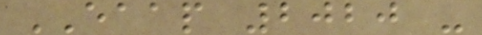EAAP 2020 -
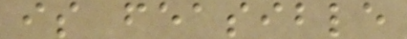is feasible
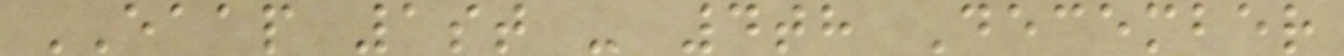EAAP 1st - 4th December
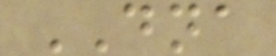DNA
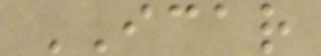ICAR
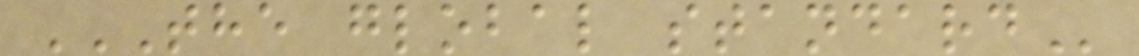THE GLOBAL STANDARD
